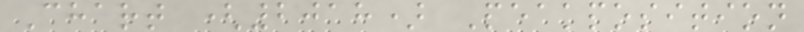Chart (2018) Peakposition
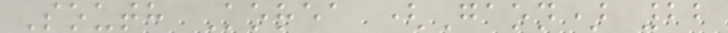South Korea (Gaon) 22
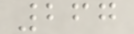267
